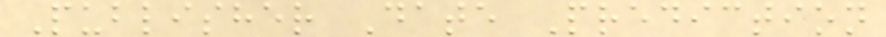Publisher Date Prediction
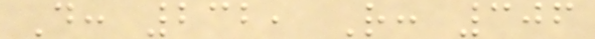D: 232, R: 306
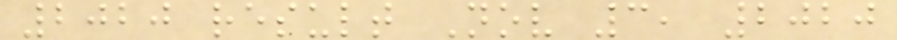2020 result Nov 3, 2020
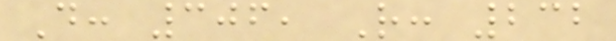D: 306, R: 232
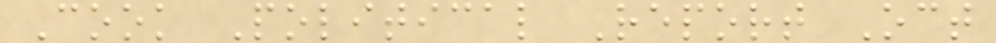Cook Political Report Oct
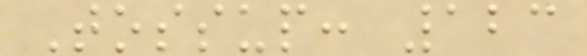Tossup: 123
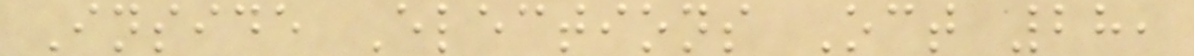Inside Elections Oct 28,
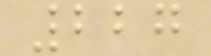227
